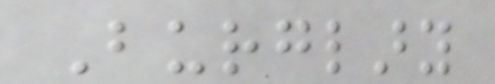Burglary
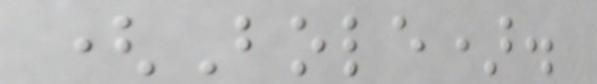(Bole).
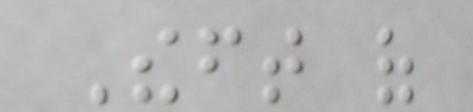Theft of
